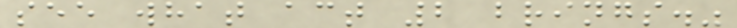see what act 2 brings."
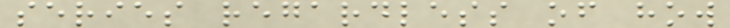series regardless of how
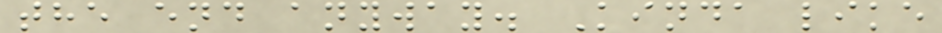the end anyway. Kinda like
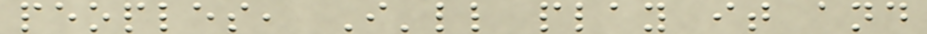peoples, I'll play it and
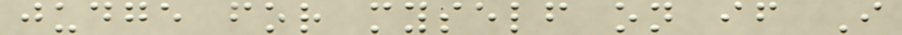judge for myself on if I
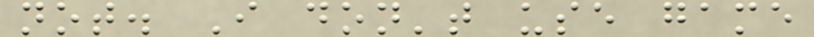not. I don't use game
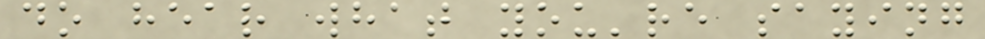do hear what you're saying
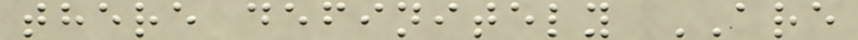there definitely ARE
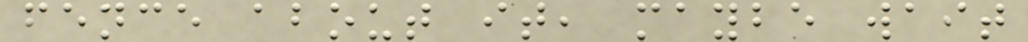fence about it, maybe wait
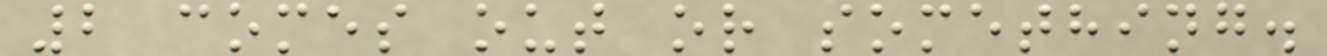2 comes out or something.
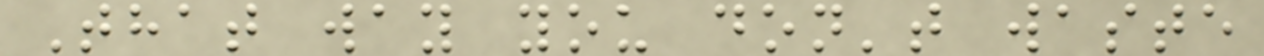That way you don't waste
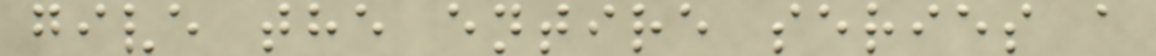give the entire series a
